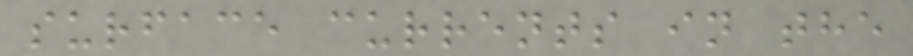surface currents in the
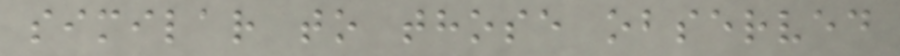similar to those observed
